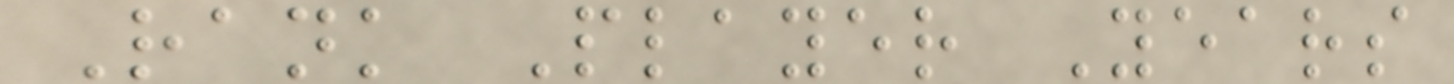Rank Player Years
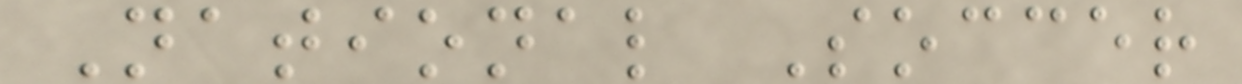National Soccer
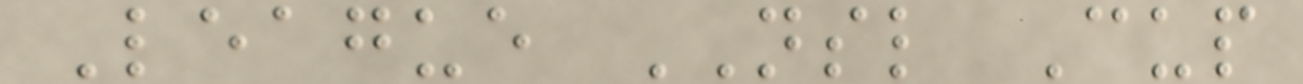League NSL Cup
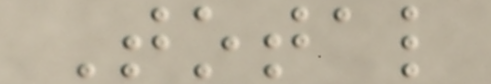Total
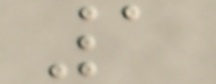1
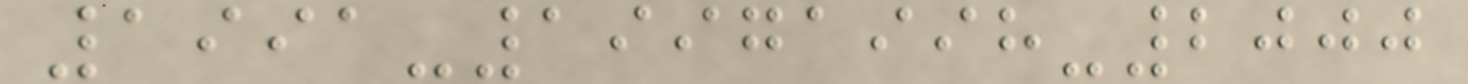1991-19971998-2000
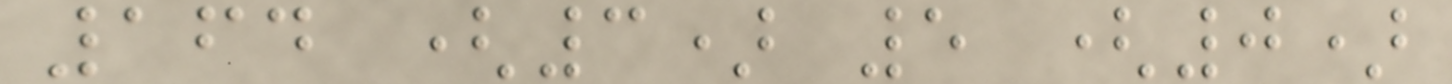164 (3) 5 (0)
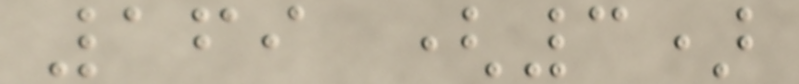169 (3)
